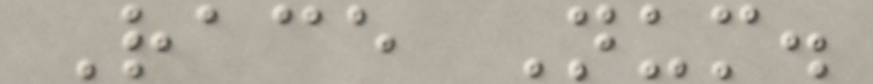Race Num.
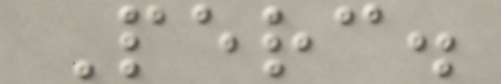Perc.
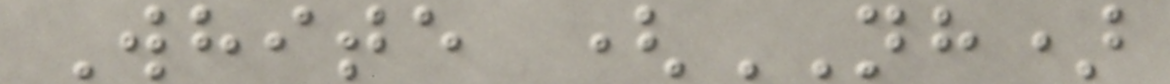White (NH)
